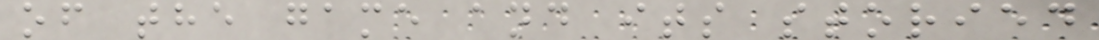of the game and its storied
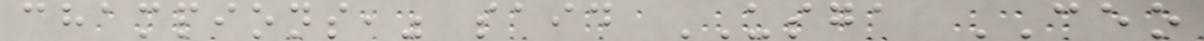champions," said USGA CEO
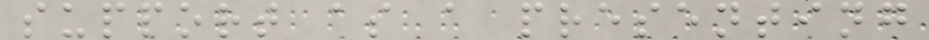support as a presenting
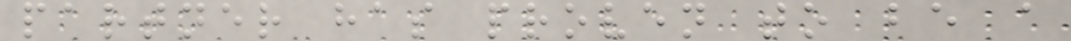partner has proven to be a
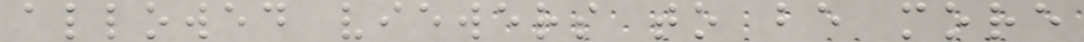allowed viewers to be more
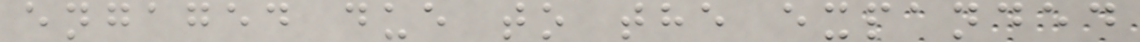engaged due to the expanded
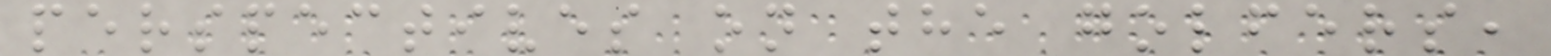perspectives on the golfers,
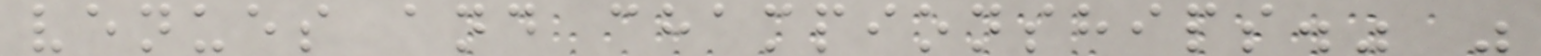venues and championships." "
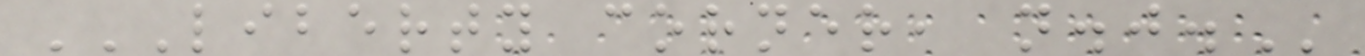LIBERTY CORNER, N.J.
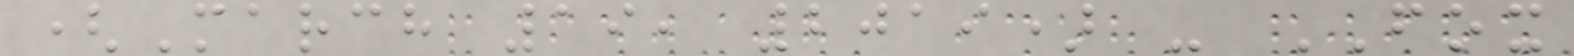(March 19, 2019) - FOX
